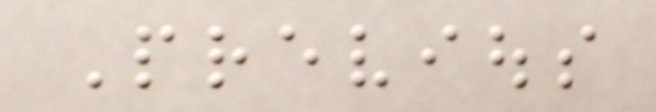Previous
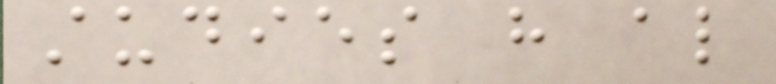studies have also
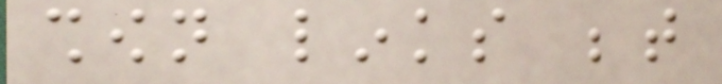shown links between
